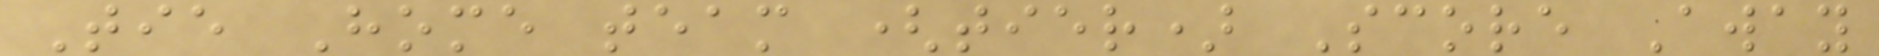Tie Home team (tier) Score Away
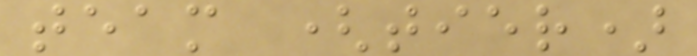team (tier)
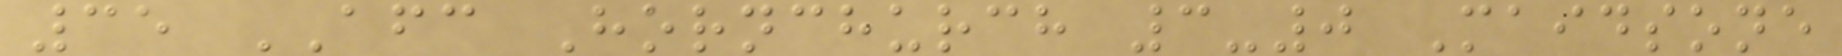35 AFC Hornchurch 3-0 Maidsone
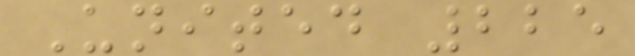United 225
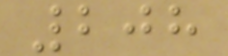208
